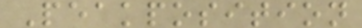Peakposition
